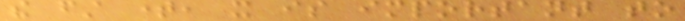the first time, it is important to
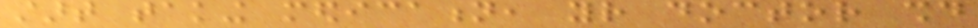start taking medication, your doctor should
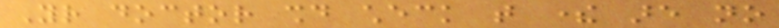Your doctor should check that there are no
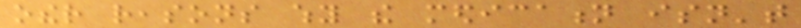other reasons why the medication isn't
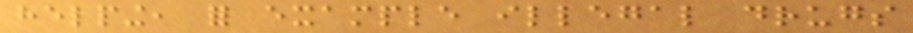helping, for example illegal drugs
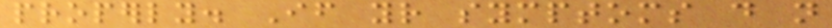properly. If your symptoms do not
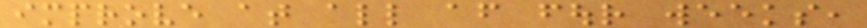improve at all after four weeks,
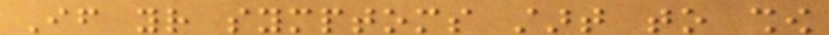If your symptoms start to show
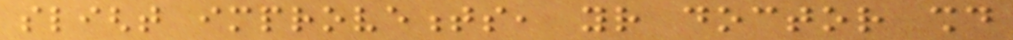slight improvements, your doctor should
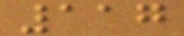117
